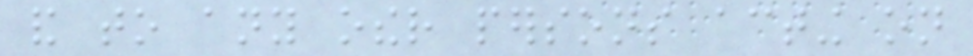and to any other persons acting on
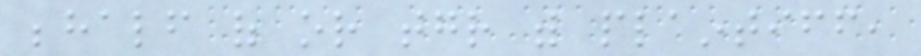behalf of or together with plaintiff,
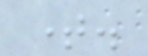time.
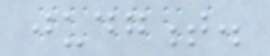judgment.
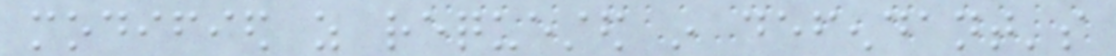modified as requested in defendant's
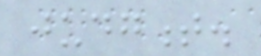judgment.
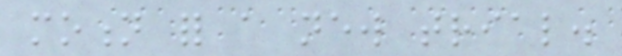motion for a new trial.
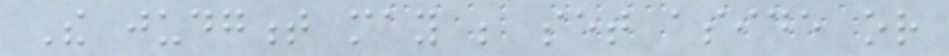The judgment may be set aside or
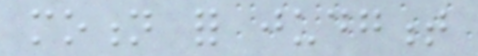motion for judgment
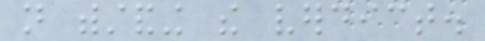not withstanding the verdict.
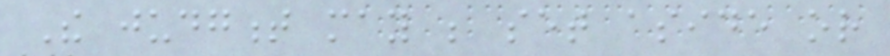The judgment may be set aside or
